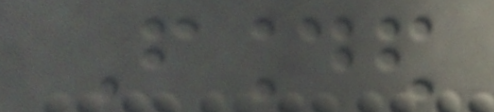Founded
